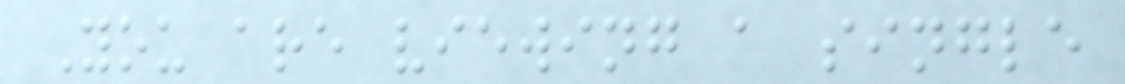You are viewing a single
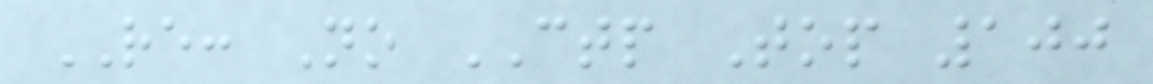RE: No CTP Top 100
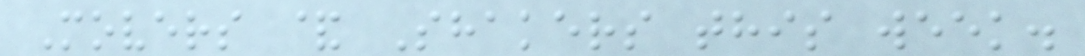Movers & Shakers this week.
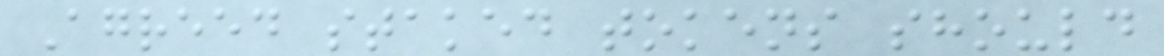Agreed staked tokens should
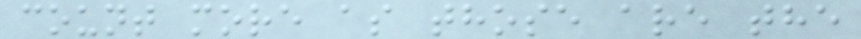count more as those are the
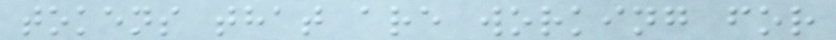tokens that are working for
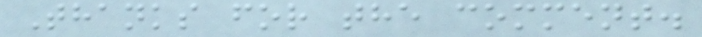Thanks for the comment.
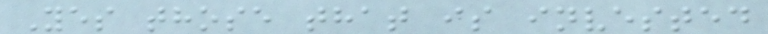Yes those that is invested
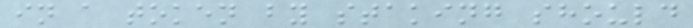in a token by staking should
